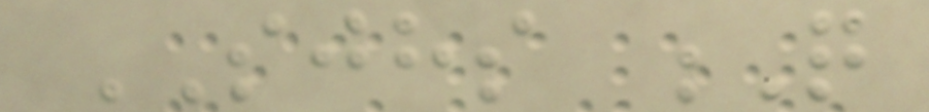SJHS Q
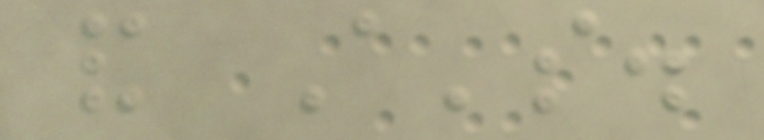and A's.
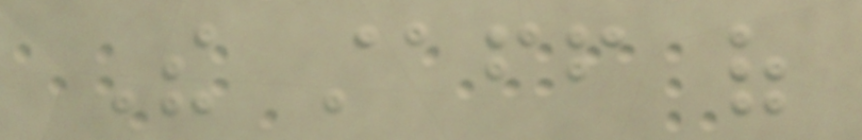The staff of
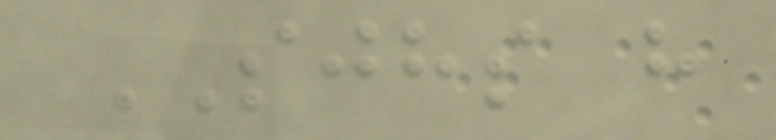SJHS have
